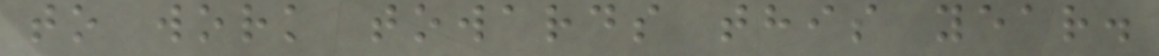to work towards this year.
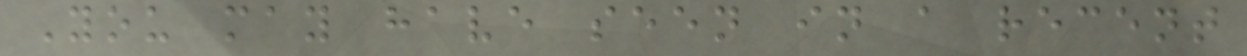You may have seen in a recent
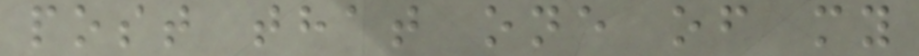post that one of my
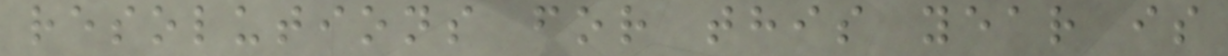resolutions for this year is
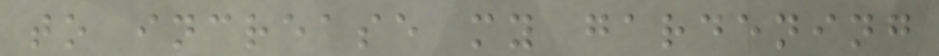to increase my gardening
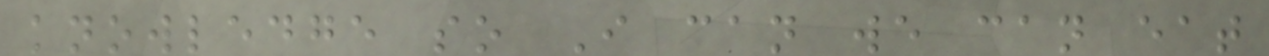knowledge so I can we can eat
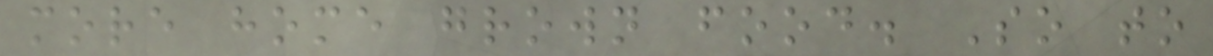more home grown food. So to
